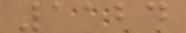1124
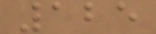125
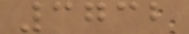3732
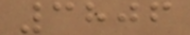3806
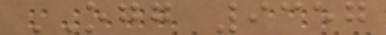OGG 9357
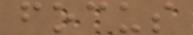focus
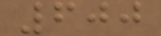600
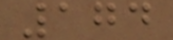174
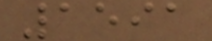1591
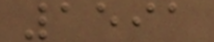1591
